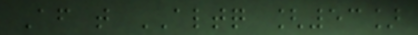After that ALTQ [53]
